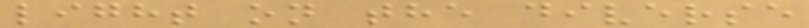light on the diverse
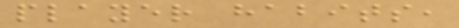player habits,
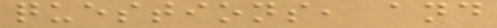questions, and
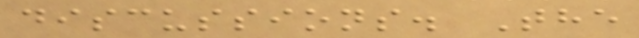discussions. The
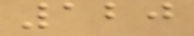120
